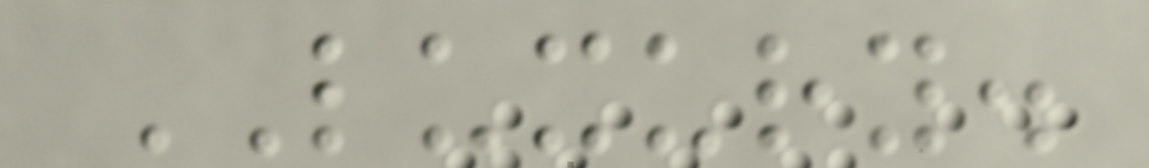LUXURY.
